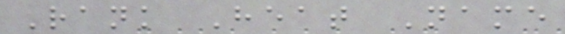Rank Heat Name
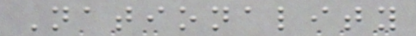Nationality
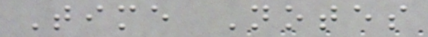Time Notes
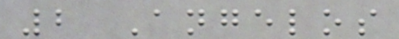2 Angelos
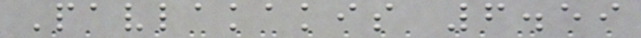Pavlakakis 6.59
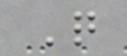Q
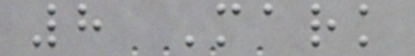8 Mark
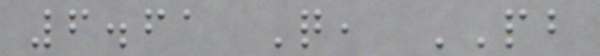6.61 Q, PB
